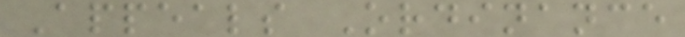Appeals Ordinance
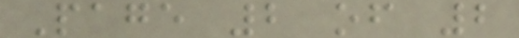Page 2 of 2
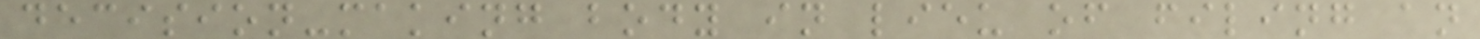decision-making body in lieu of filing an
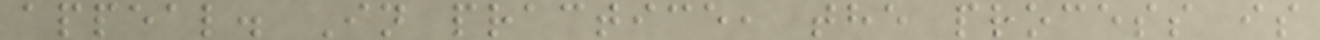appeal. In practice, the process is
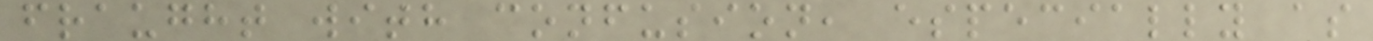fraught with confusion, especially as
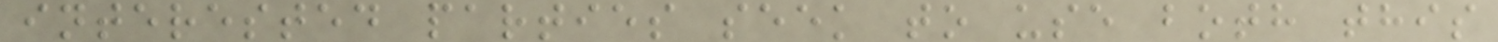interested parties seek to use both this
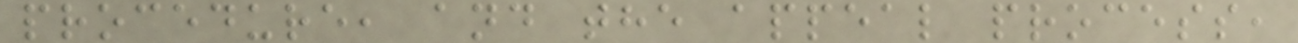procedure, and the appeal process,
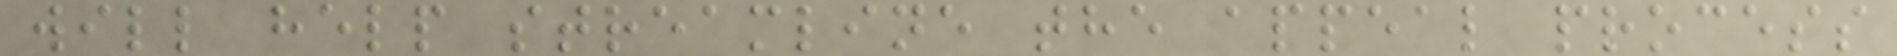will help streamline the appeal process
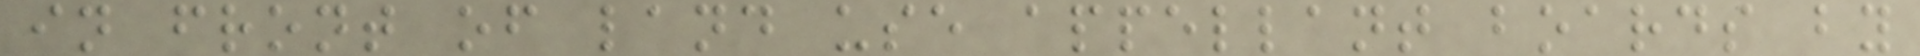in front of land use appellant boards by
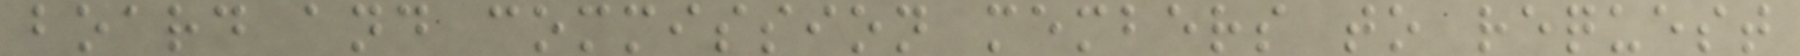board and commission members to request
